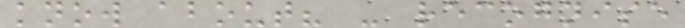know about? - recognise
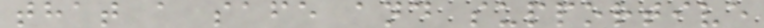that a safe and supportive
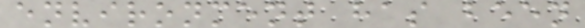environment has been
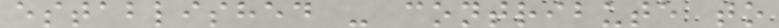established - contribute to
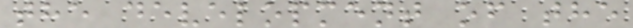the development of the
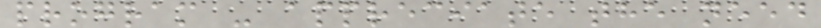program - appreciate the need
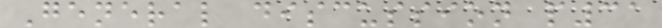General discussion p31
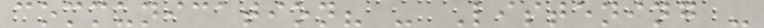communication? - Listening -
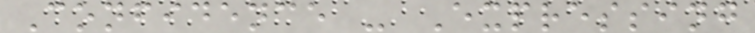Confidence - Expressing
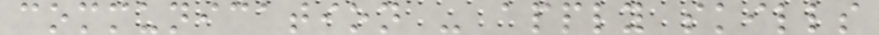communication - apply skills
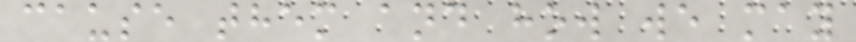cause them and how we may
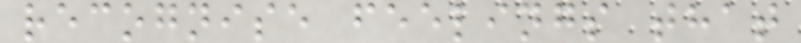recognise feelings that
